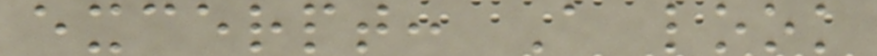excerpt: A look
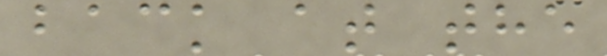back at the
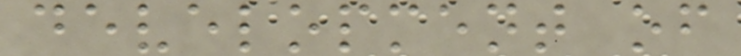development of
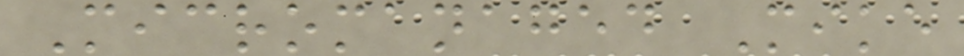Micromanaged Mike
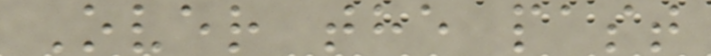Over the past
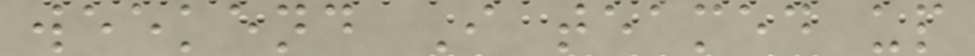weekend I teamed up
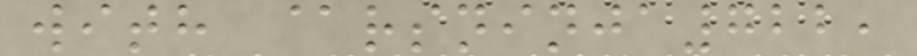with @rsninja722,
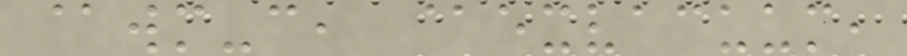@wm-c, @exvacuum,
